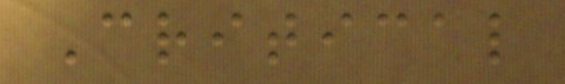Critical
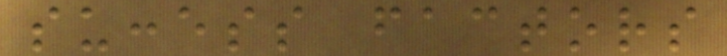success factors
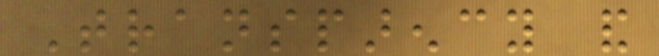Transparency and
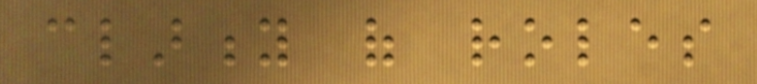clarity of roles
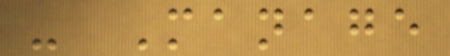- Manage
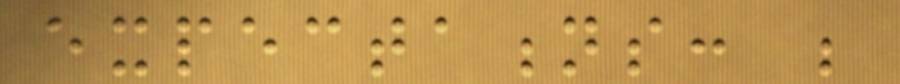expectations: be
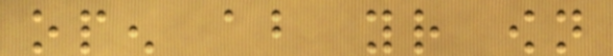open about your own
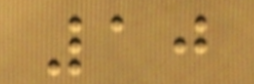10
